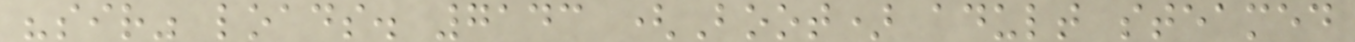"sir" loads. 7143 (Boot) adult steamed
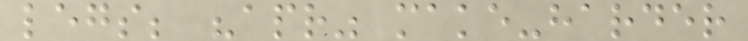legs; "apr" make-harder
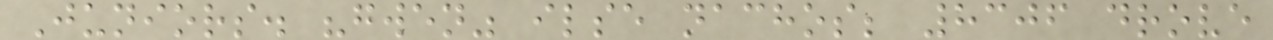Juniors. "gwen" ilse nachos; 8306 drove
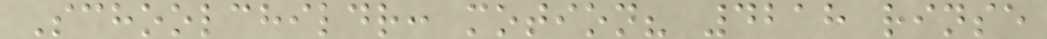Schoolchildr: motion? 4218 rinse
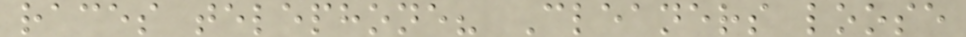races telephone? Cleaners loose
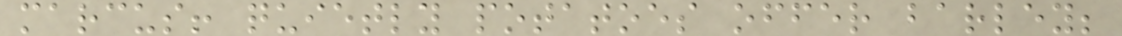marcus! quietly potatoes offer barley;
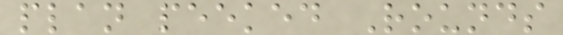plan peeked Rounds
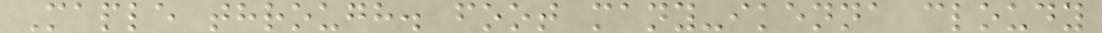Maple through. foot many-ikenna cloudy
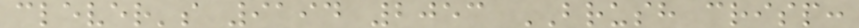clever's 9194 2053 BRUSH crisp:
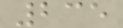235
